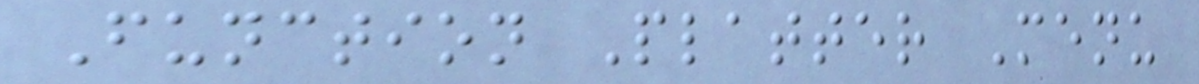Function Platter Menu
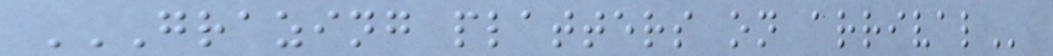GRAZING PLATTERS ON ARRIVAL
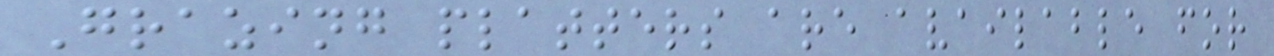Grazing platters are available for
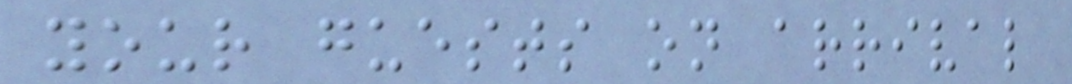your guests on arrival
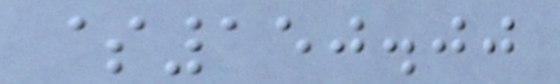$150.00
